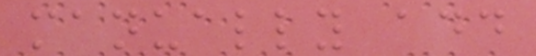manually add
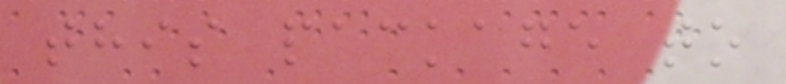this package to
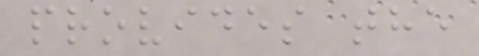provides the
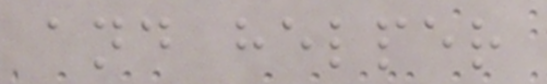and helper
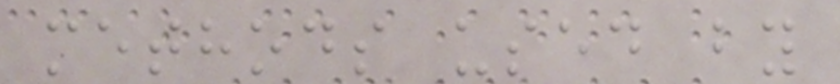methods used by
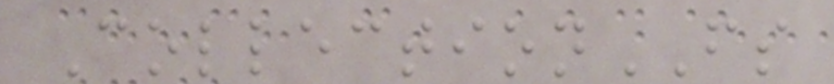CollectionFS
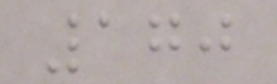170
